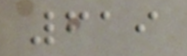619
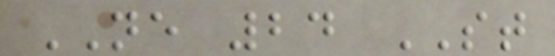NE 24 ST
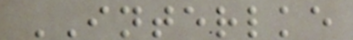INTERLKE
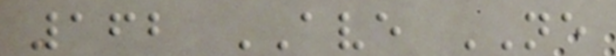162 AVE NE
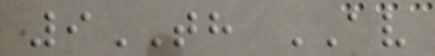9TH AV
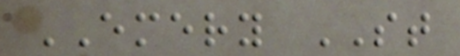EMERY ST
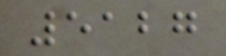5127
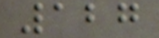127
